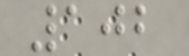102
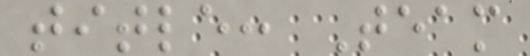title: Team
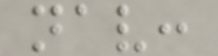nav:
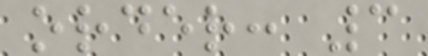order: 3
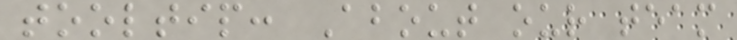tooltip: About our team
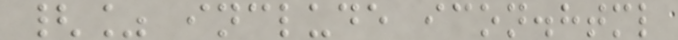{% include icon.html
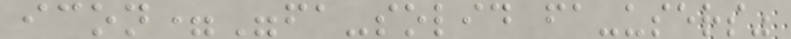icon="fa-solid fa-users"
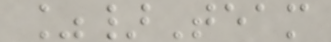%}Team
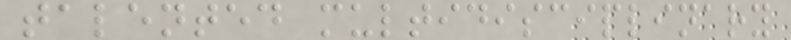talented multidisciplinary
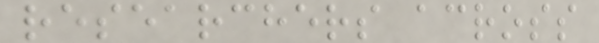researchers across
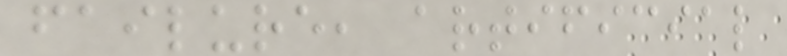failure, artificial
